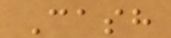Cash
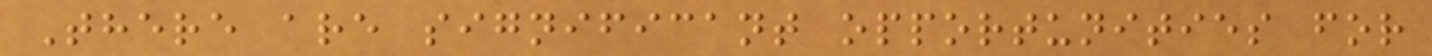There are significant opportunities for
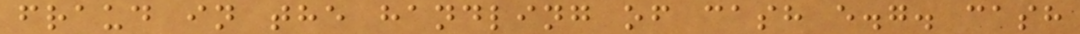fraud in the handling of cash e.g. cash
